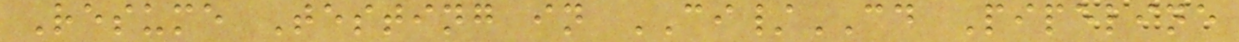Resume Testing in CI/CD Pipeline
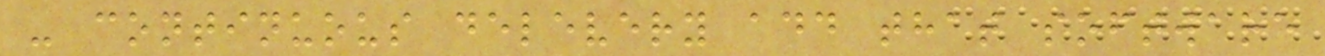- continuous delevery add that software
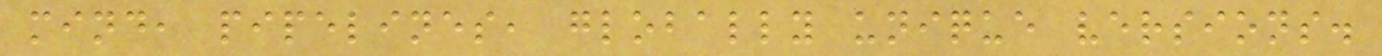mind, pipelines, globally unique versions.
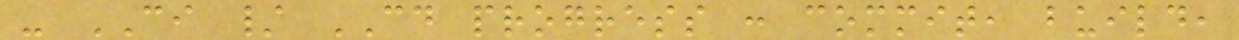- CI / CD progress : commit, build,
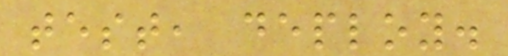test, deploy.
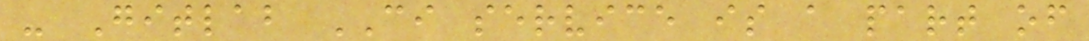- Gitlab CI service is a part of
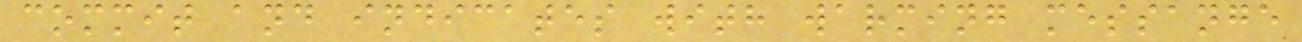commit and indicates with warming messange
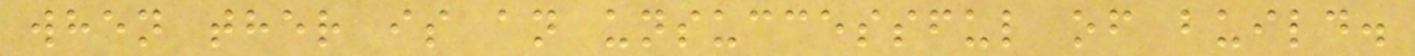when ther is an unsuccessful of build.
